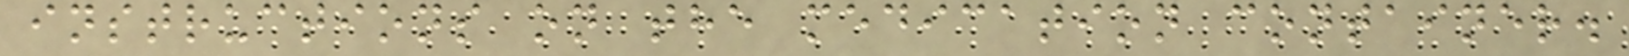instructions on the medication container.
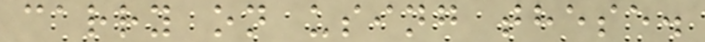carry on using these.
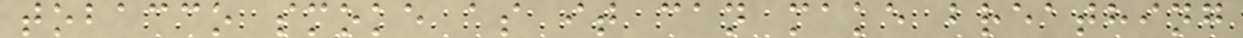tobacco smoke as it can make breathing
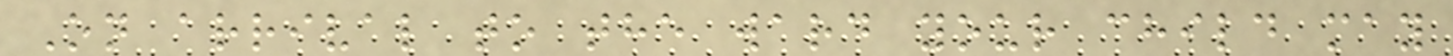On arrival to the ward your child may
